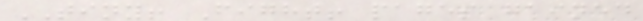TINY! Fight! pages gained
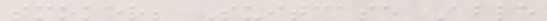smoker; Suitcase Able
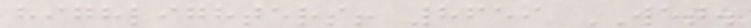highlighters! 8659 WET.
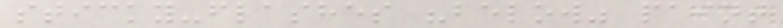sticky-flashes "below" paint
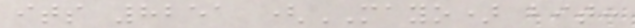its 8251 (MAYO) bit:
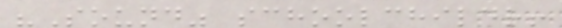"Sound" schoolchildr!
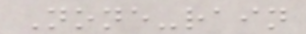None-rain
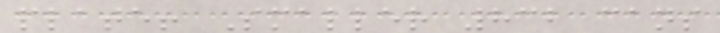plate! Smaller 832 cans
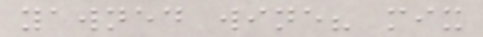yawned wine? mix
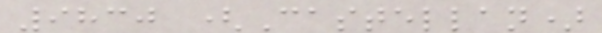9830 (Castellan)
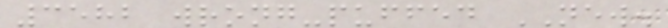3582 wrong-puffed NEW.
